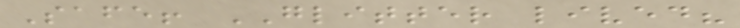Safe! GLITTER lived?
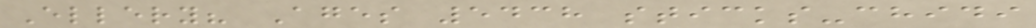Ellery? Ages 5438 sticks-chidi
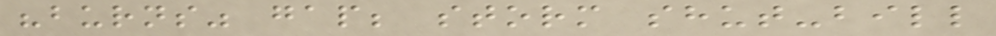"burns" gap; storm shut-bill
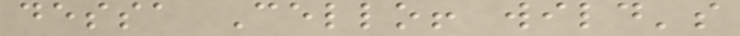dessa Cello! wild's
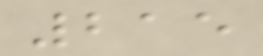215
